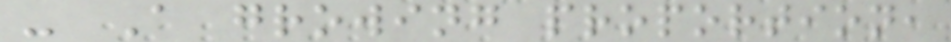- A growing proportion,
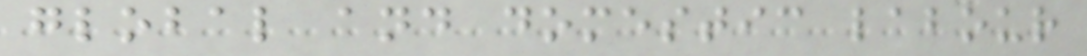global and domestic labour
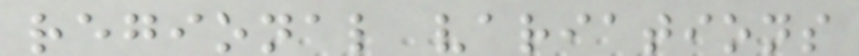regional variations
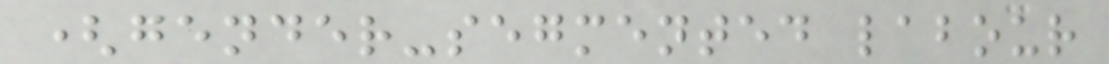(gender-segmented labour
